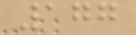177
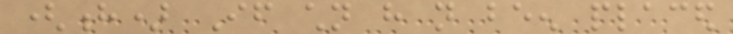(h) If children have not been placed
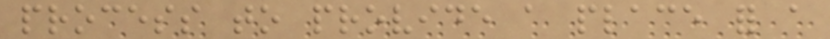process to provide a place for a
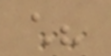child?
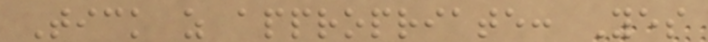Tick as appropriate: Yes
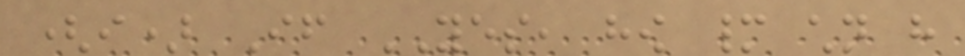(i) If YES, how many children have
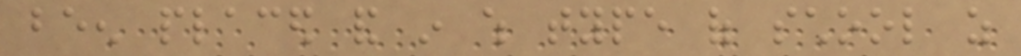been placed and in which type of school as
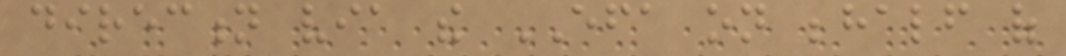direction via the EFA on behalf of
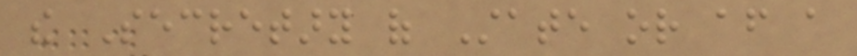the Secretary of State or after a
